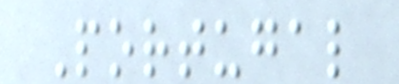Portugal
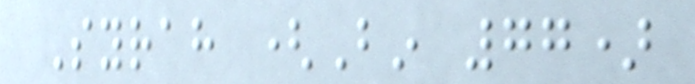Syrah (Bin 77)
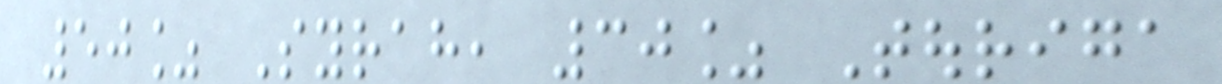50% Syrah, 30% Touriga
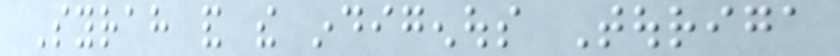Syrah and the indigenous Touriga
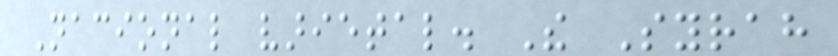Nacional varietal. The Syrah
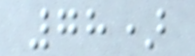78)
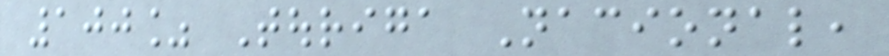100% Touriga Nacional,
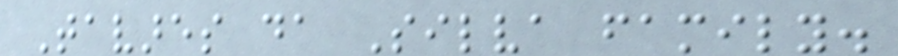Tavares da Silva family.
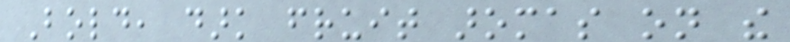Bold, dark fruit aromas on the
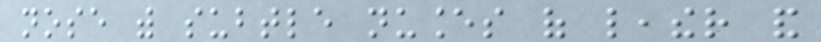nose with subtle nuances of leather and
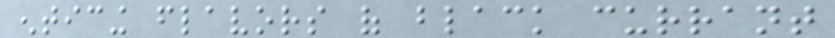enticing flavors of black currant
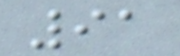91
